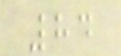84
